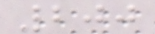200
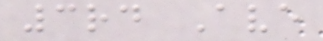3rd Ave
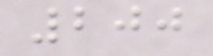200
